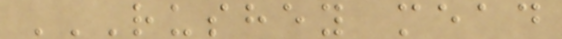RUSHEY MEAD
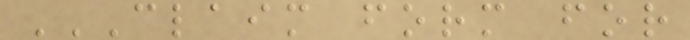CLAIM FORM FOR
